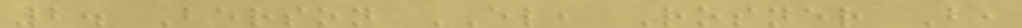2. Berson EL, Rosner B,
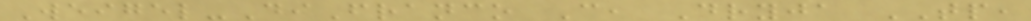Weigel-DiFranco C, Dryja TP,
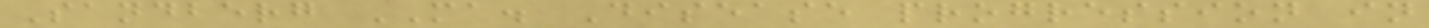Sandberg MA. Disease progression in
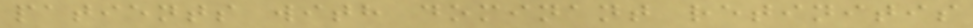patients with dominant retinitis
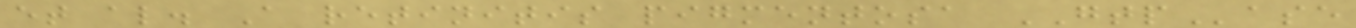et al. A retinitis pigmentosa GTPase
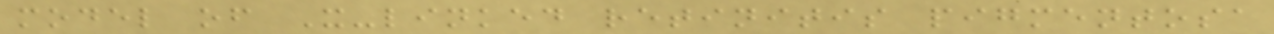model of X-linked retinitis pigmentosa
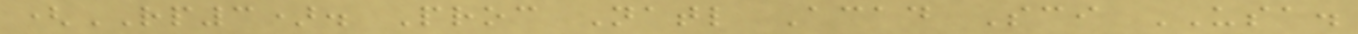(RP3). Proc Natl Acad Sci USA.
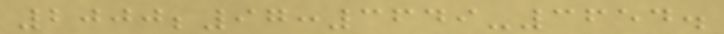2000;97:3649-3654.
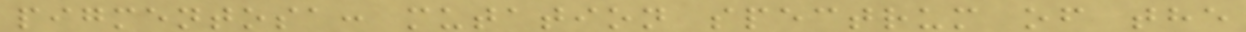pigmentosa: mutation spectrum of the
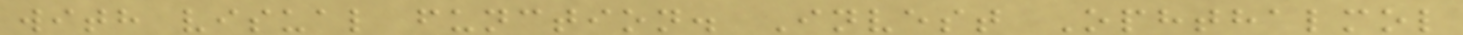with visual function. Invest Ophthalmol
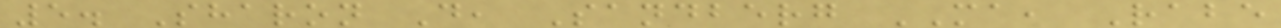5. Sharon D, Sandberg MA, Rabe
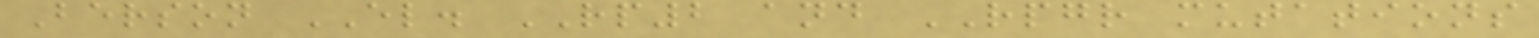Berson EL. RP2 and RPGR mutations
